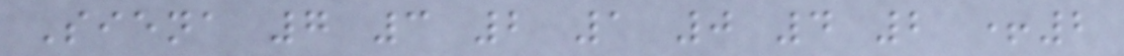Siena 7 3 2 1 0 4 2 +2
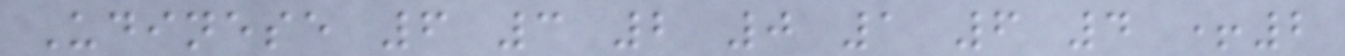Udinese 6 3 2 0 1 6 4 +2
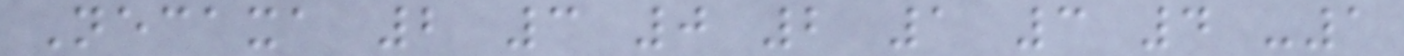Necaxa 2 3 0 2 1 3 4 -1
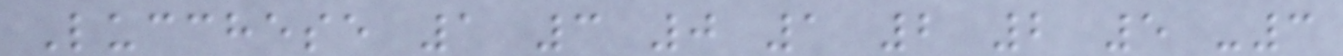Lucchese 1 3 0 1 2 2 5 -3
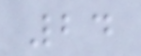24
